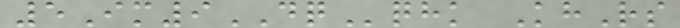5Im9DQqhk KhRs
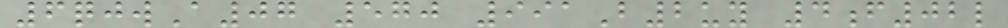6qjwA07 570 991B2uy 4f02l
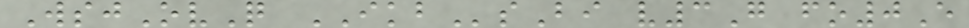WsjOvQ IKBsBi v3G fo0E
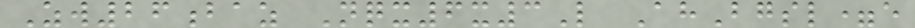Zw26baz Nqx6x3L AhBgsl=e
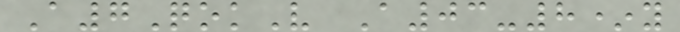A7QokV A03-8*y
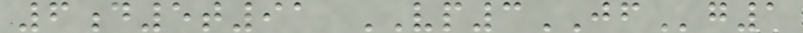6d5t91 VP3JFg1
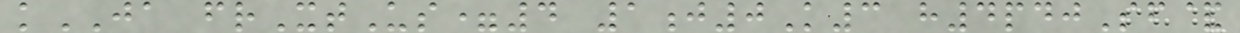kJA frXtUs=4 1j0K3 h4pdjSf&
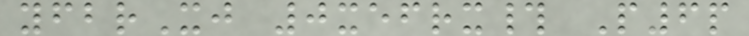yfbrXj 0xefrx# P6p
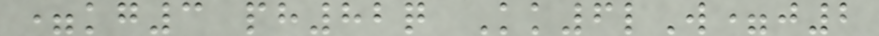=kg3 ph82q Kk6lW=j2
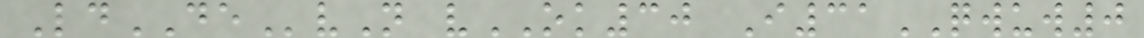LdDEvN vOK30 I31QWUW0
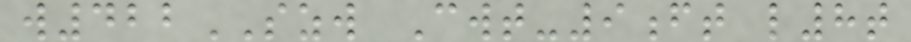w422SZW Cwt-9ft l8t
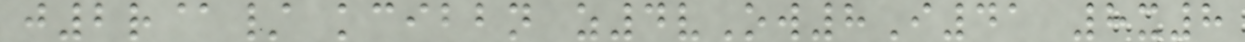j2r@/ kcibbn z4vOw8I41 8x8
